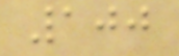100
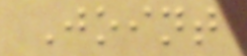Joint
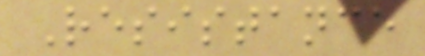Resistance
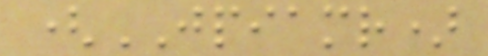(JPIAMR)
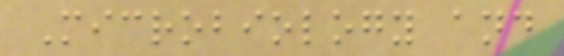Microbiology and
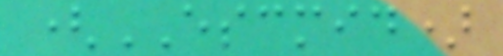(ESCMID)
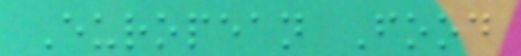European Food
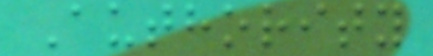Authority
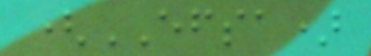(EFSA)
